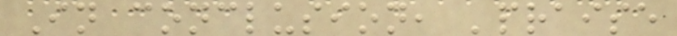In conclusion, 'praise
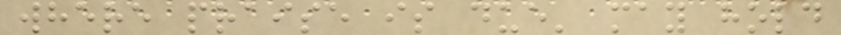where praise is due' may hold
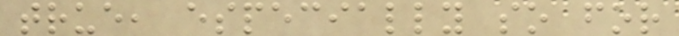true, especially so for
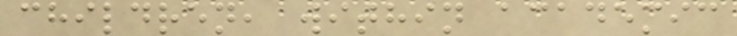children, within academic
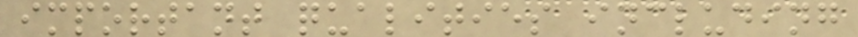important qualities including
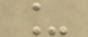_
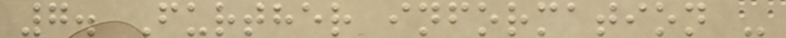7. Further information -
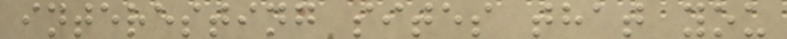interesting sites that you
